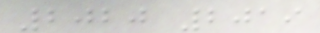2020 2019
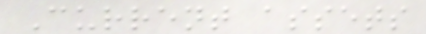Current assets
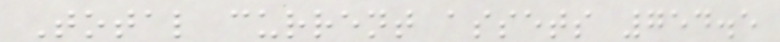Total current assets 754.5
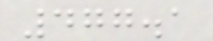477.1
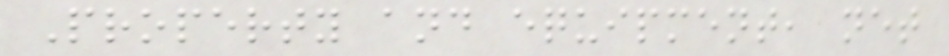Property and equipment, net
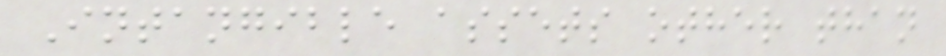Intangible assets other than
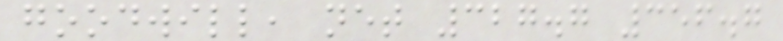goodwill, net 327.7 356.7
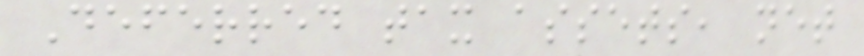Deferred tax assets, net
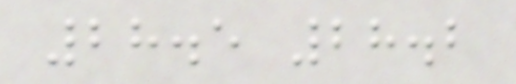28.5 28.2
